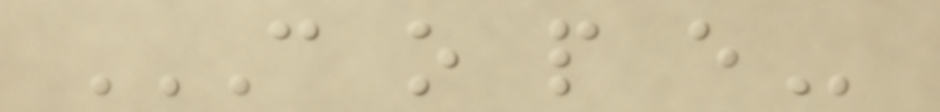C O P E
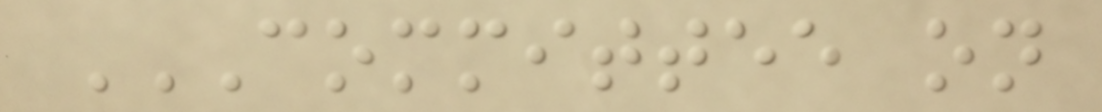COMMITTEE ON
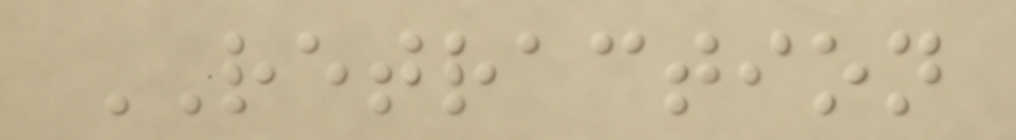RETRACTION
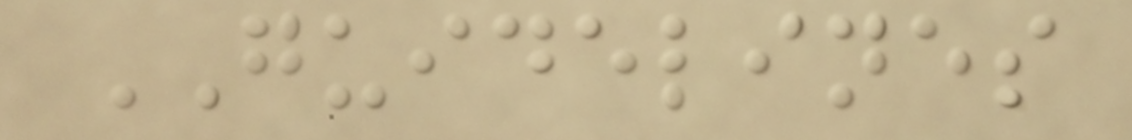GUIDELINES
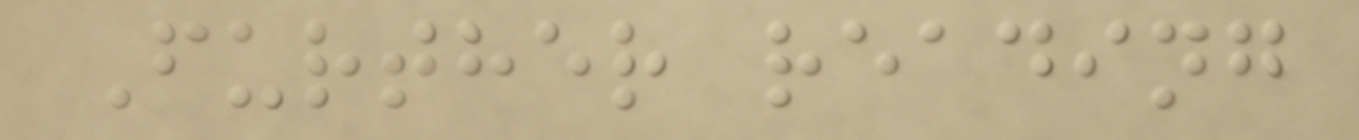Further reading
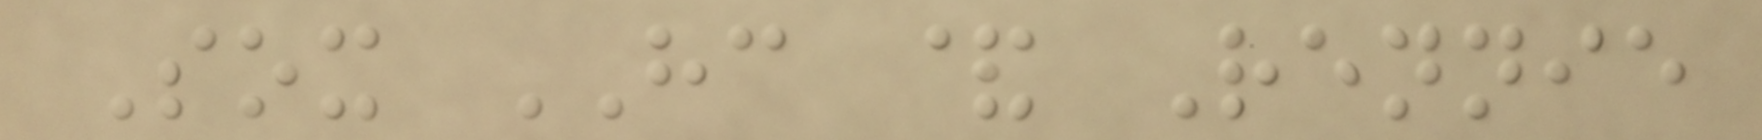Sox HC & Rennie
